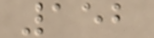152
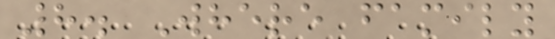8. Where family
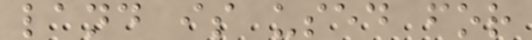land is used for
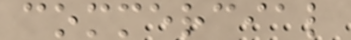commercial
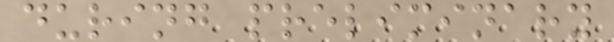during preliminary
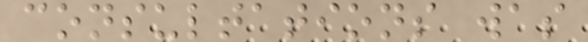consultations was
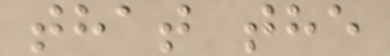that the
